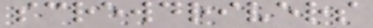screwdrivers
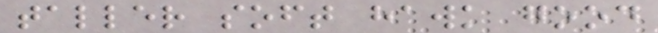taller soft hawk good
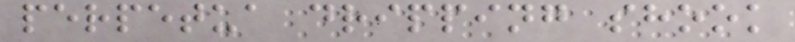perpetua dripping shook
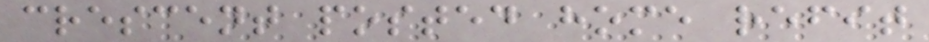crescent posted home refit
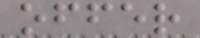offer
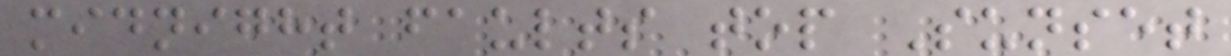midnight faults top Sunset
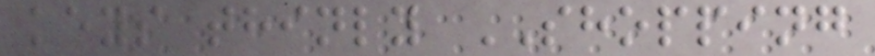keys thinly SHOPPING
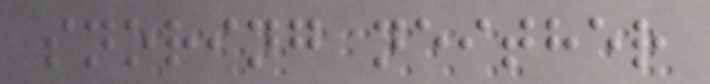snoring neither
